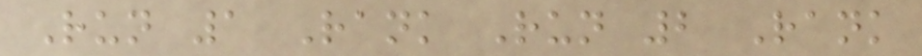Run 1 Rank Run 2 Rank
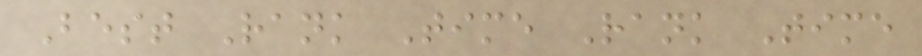Best Rank Time Rank Time
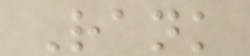Rank
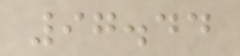97.44
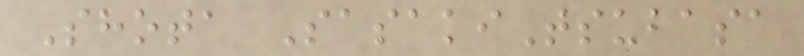Shota SasakiTsubasa
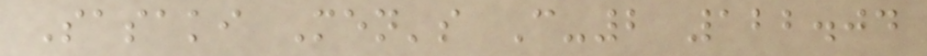Sasaki Men's C-2 122.04
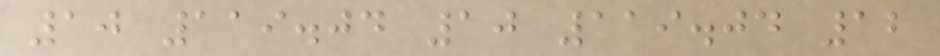10 119.04 10 119.04 12
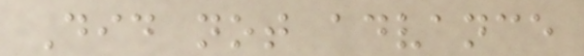Did not advance
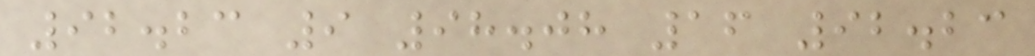92.23 9 98.08 16 92.23
